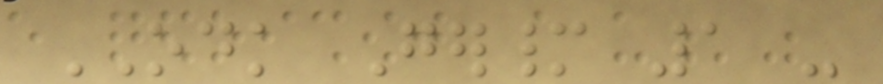ODK Germany 1 -
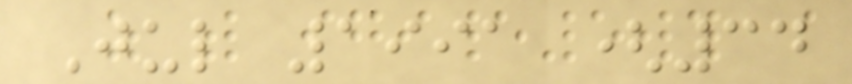Jul 1991 (34
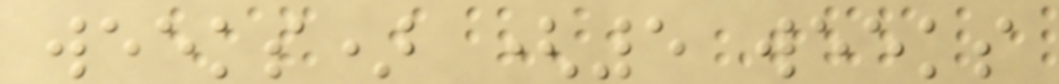weeks) (5 weeks
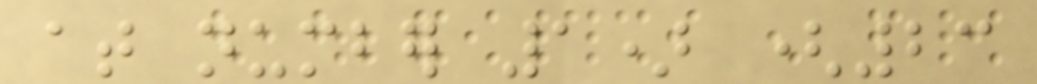at number 1) (23
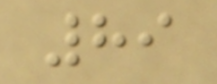89
